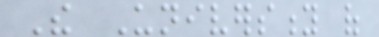The University of
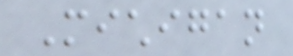Michigan
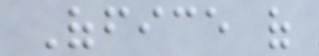Office of
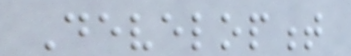Development
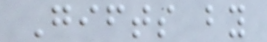Gifts by
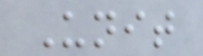Unit
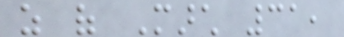as of March 31,
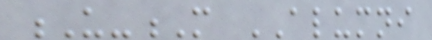U-M ALUMNI
